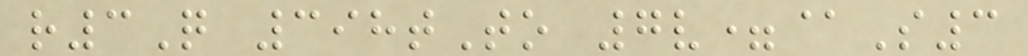r3Q 398tTo 7v=@S3
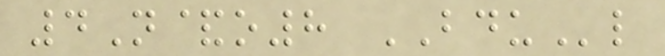4N&o8 BDUl
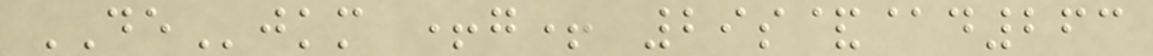DEjkm +g+ 29s&@d263
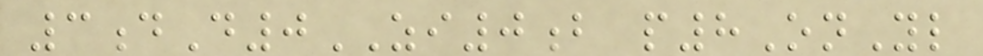3dD0ZI0b p8OnYl
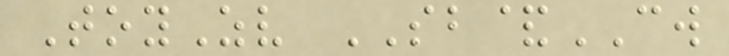ToyZv SB&CW
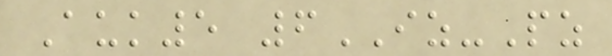Auk5 6IZ-Pz
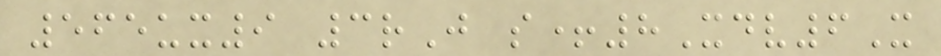565ux9 3rJ s+8Xdv6X
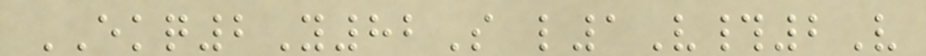EKQ2Y82S l1V#2V
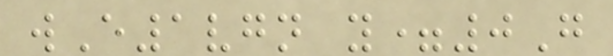wE1vgn y=0G
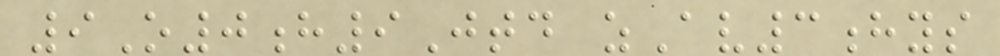9O0h9Jtd zAv3hys
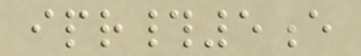ipr#5e
